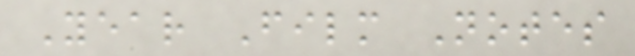Year Film Notes
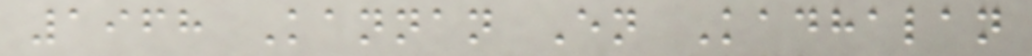1968 Kannan En Kadhalan
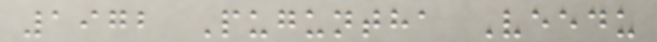1972 Puguntha Veedu
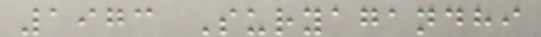1973 Suryagandhi
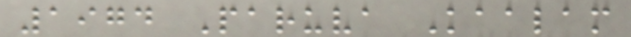1974 Paruva Kaalam
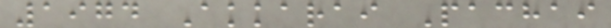1974 Akkarai Pachai
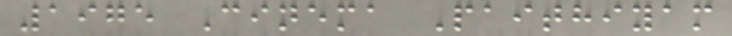1975 Cinema Paithiyam
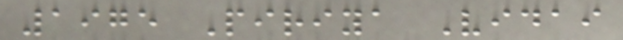1975 Piriya Vidai
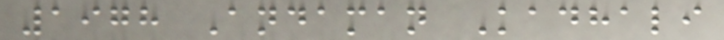1978 Andaman Kadhali
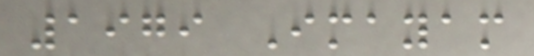1979 Imayam
